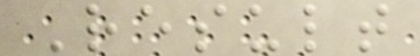Result
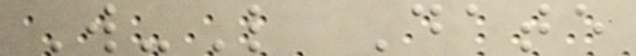W-L Date
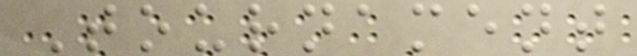Tournament
